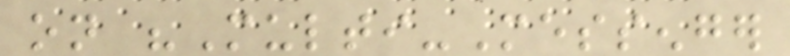on "Multi-Messenger
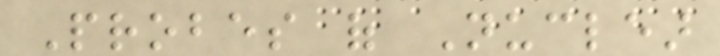Probes of Nuclear
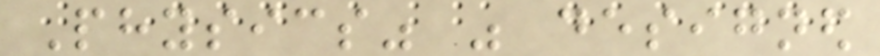Physics" was designed
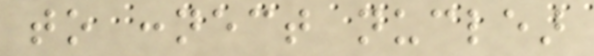to connect nuclear
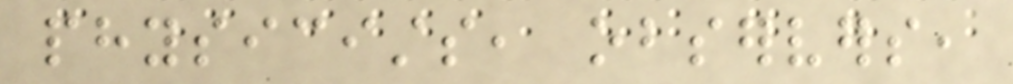physicists, observers,
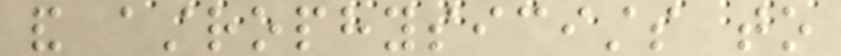and astrophysicists to
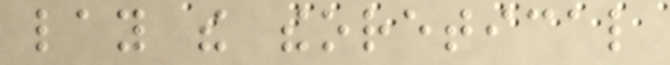lay the theoretical
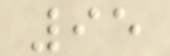95
